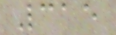315
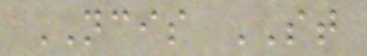NCIS ST
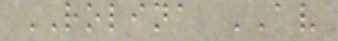ROLINA AV
